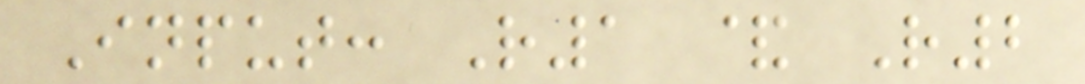Input: R1 & R2
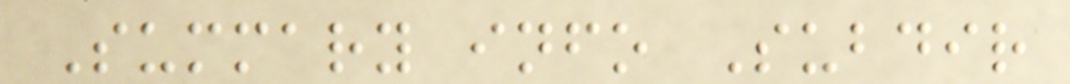Summary info Subdir
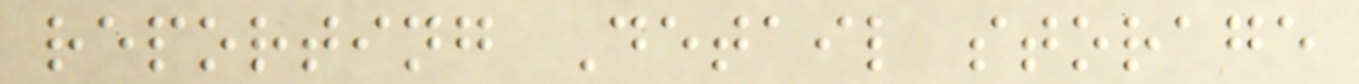reporting Detail storage
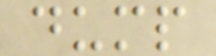dump
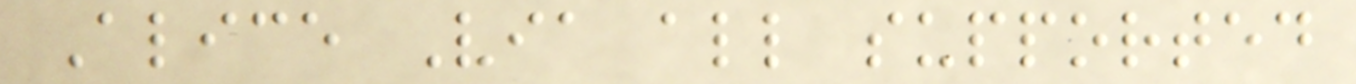Alice Via all supported
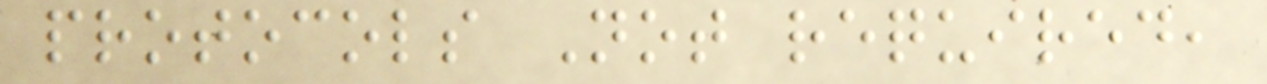protocols Not required,
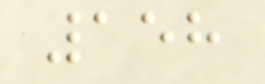158
